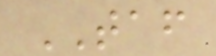TAF
